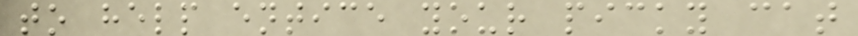to help entice your picky cat
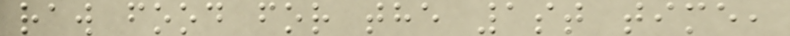raw food for the 1st time,
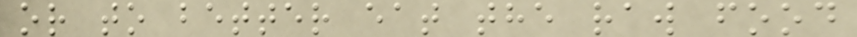or to better eat the raw food
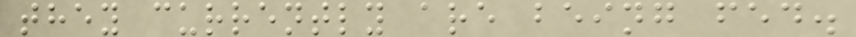they currently are being fed.
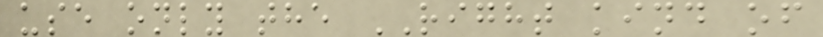use only the RIGHT kind of
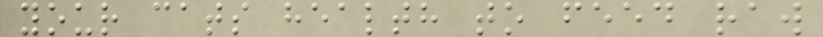your cats health to feed raw
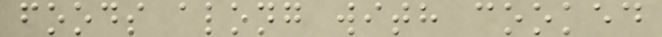foods along with cooked
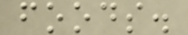foods.
